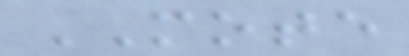MOTE
